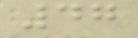47
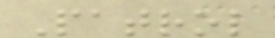Patrol
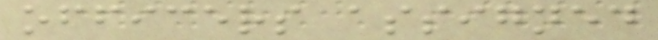officers assigned
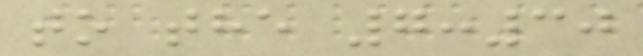to the 7:30
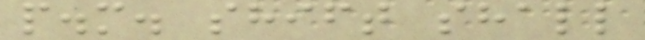p.m. shift shall
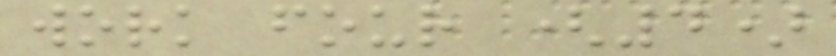work four (4)
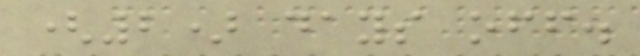(2) days off.
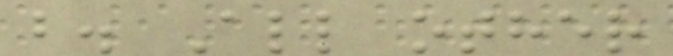b. All other
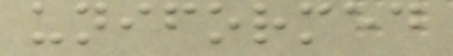uniformed
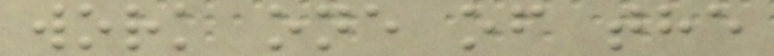work one of the
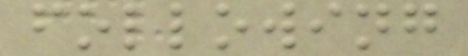following
